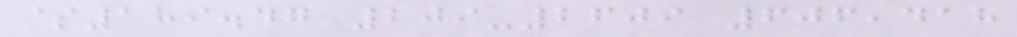$189.47 209-2609 606,418
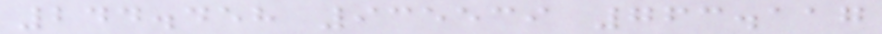244.458 935539 763.117
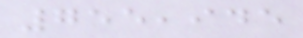755,945
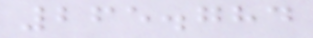265.784
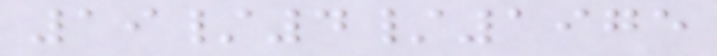19/4/1975
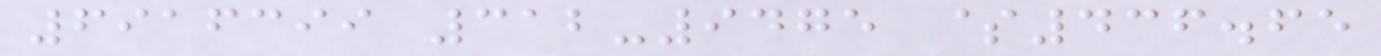6916399 312-9475 $436.65
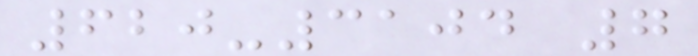620-3104 7
